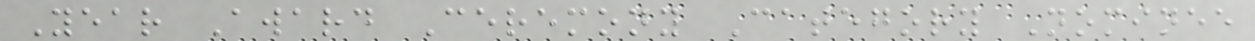Year Award Ceremony Category Nominee
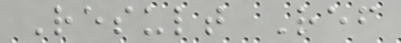Result Ref
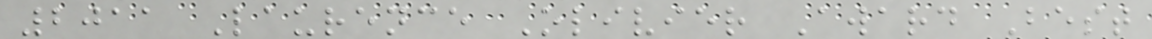2011 Laurence Olivier Award Best
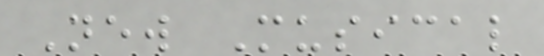New Musical
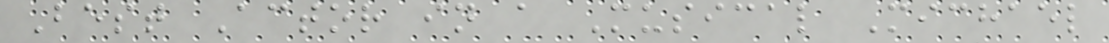Best Actor in a Musical Michael
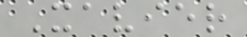Xavier
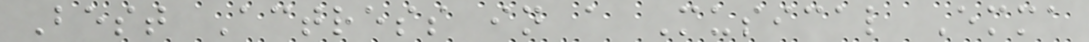Best Actress in a Musical Emma
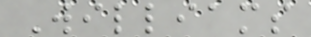Williams
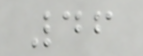46
